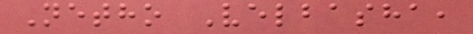Netho Velbasha,
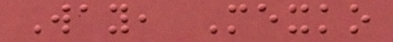Way, Mexko
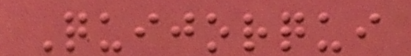Quijorqui
